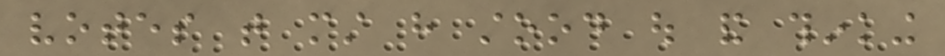votes that must have stood out and thinking
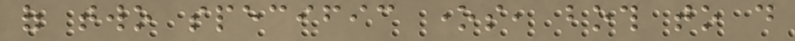of two specific ones, both to do
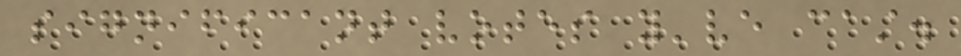significant votes you've cast.
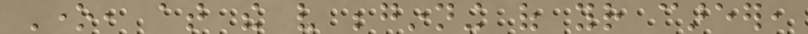One, at the very beginning of your career,
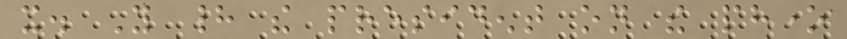it. You had the president on the phone
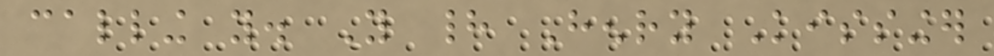calling you. You had Henry Kissinger
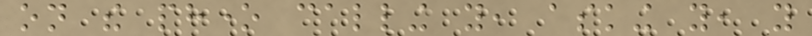on the phone calling you, asking you, you
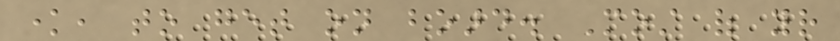know, to get on board. Most of your
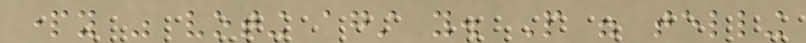party was voting against you. People were telling
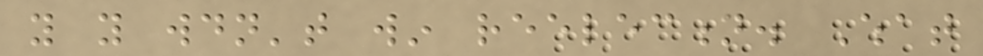you you wouldn't win reelection. What
